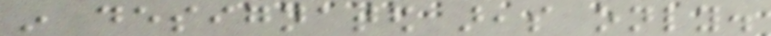in designated areas only.
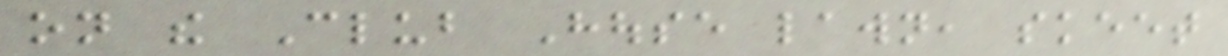on the Club House lawn, skeet
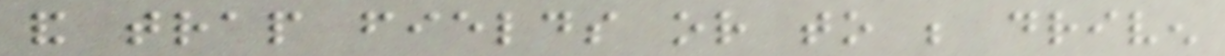and trap fields or to be driven
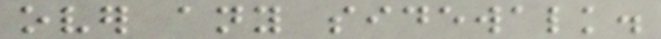over any sidewalk.
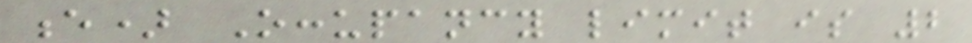e) Occupancy limit is 2
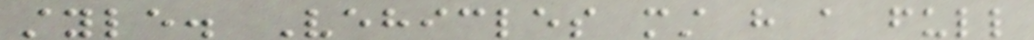style. Vehicles must have a full
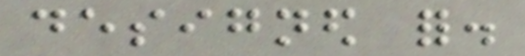designed for.
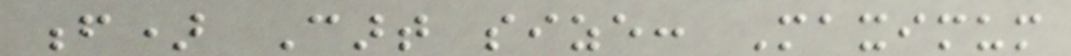f) Cart size: Maximum
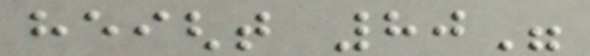height 80"
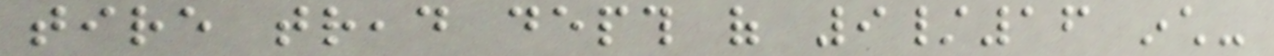tire tread depth of 9/16 inch-
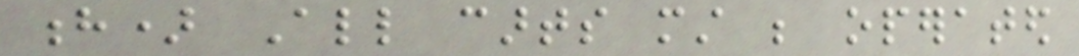h) All carts must be operated
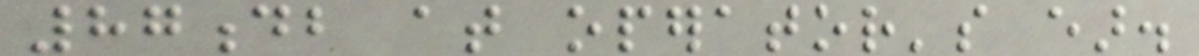87db at operator's ear.
